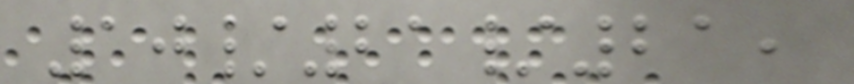10/21/21,
